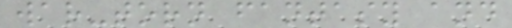war-torn fantasy and
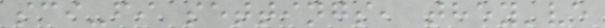sci-fi settings, they've
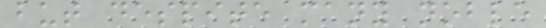but despite many noble
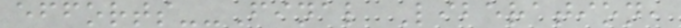efforts--Final Liberation,
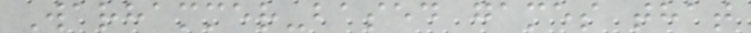Warhammer-based games that
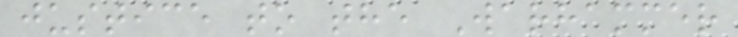justice to the Warhammer
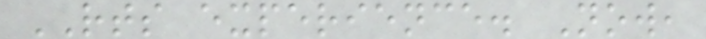RTS experience. Now,
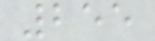255
